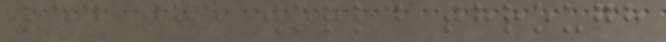led the world through
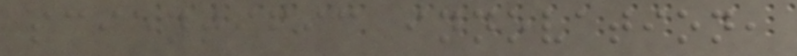scientific innovation,
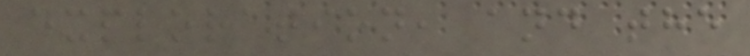exploration, and the
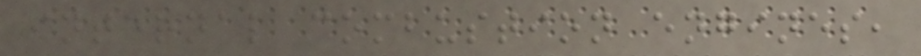internal combustion engines,
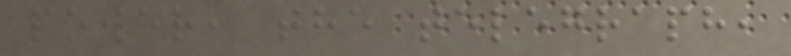power, the telegraph,
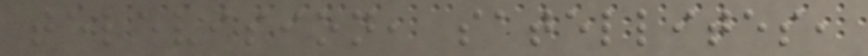television, satellites,
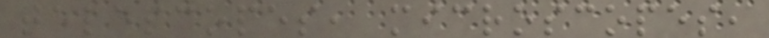telescopes, microscopes,
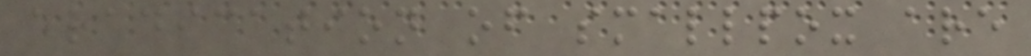eradication of smallpox are
